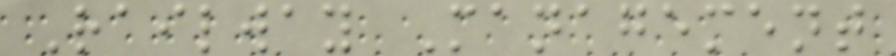Railway Management
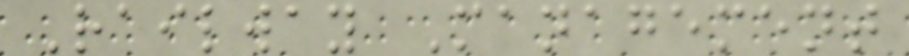Railway Management
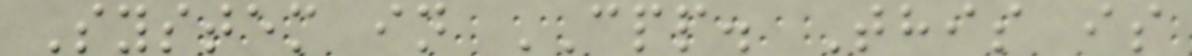System in CPP. This is
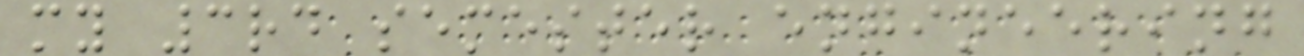my 3rd semester engineering
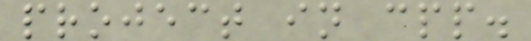project in cpp.
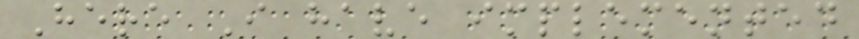Here I have implemented
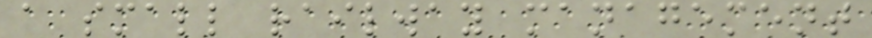a small railway management
